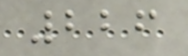226
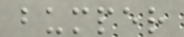bumper
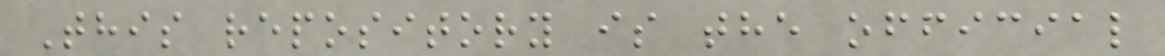This repository is the official
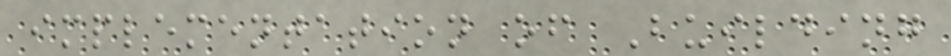implementation of Building
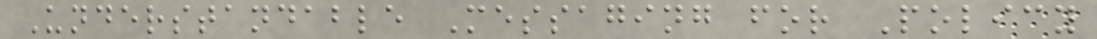Understandable Messaging for Policy
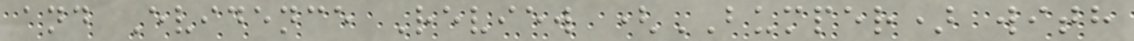and Evidence Review (BUMPER) with
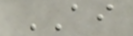AI
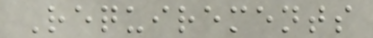Requirements
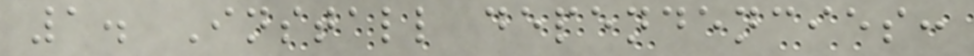1. Install dependencies:
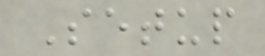Setup
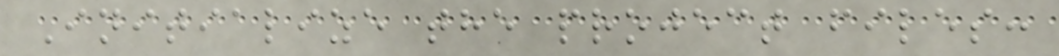Initialize the project files:
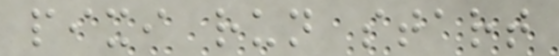pixi run start
